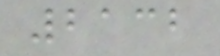2132
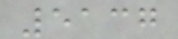5137
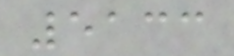5133
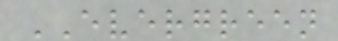EVERGREEN
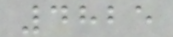4825
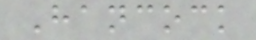Hancock
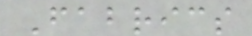Fabrics
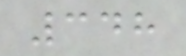348
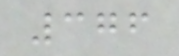376
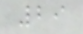29
